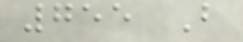755 B
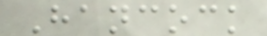Hancock
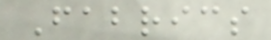Fabrics
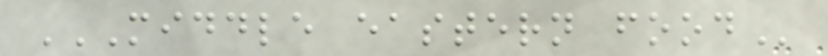MIDDLE EASTERN FOOD
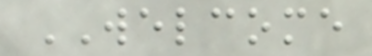WELCOME
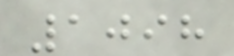1098
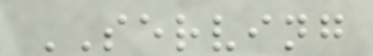SERVING
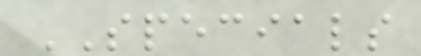SPECIALS
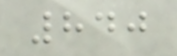840
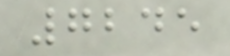7245
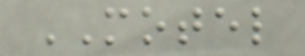MOTEL
